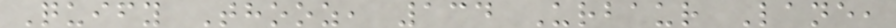Quify Thooz, 134 Urbaur Lane,
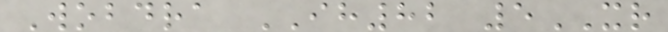Wobdra IH82 5XR
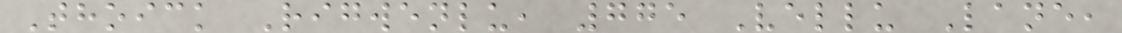Thoick Rigwenlu, 775 Vellu Lane,
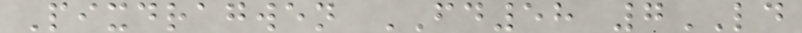Pixdragwen FD58 7LD
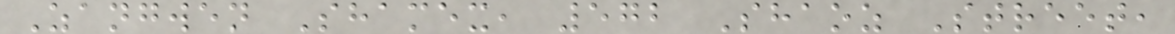Zangwen Shamex, 572 Shaoz Street,
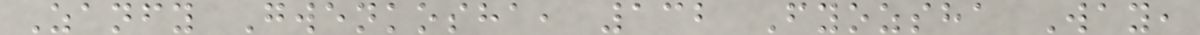Zanfy Gwenkosha, 132 Fyozsha Way,
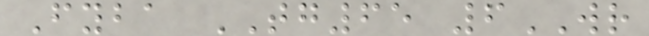Fyba TG65 6WR
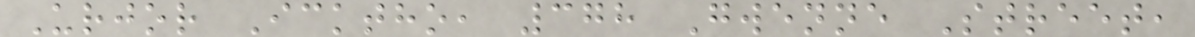Urjor Icktho, 378 Gwenne Street,
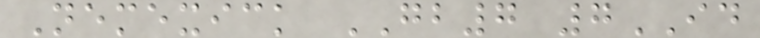Nemexick GB7 7ID
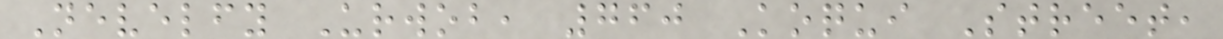Nevelfy Urwob, 760 Koqui Street,
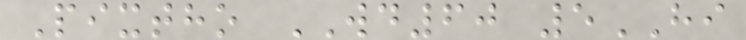Pixtho WD60 5HI
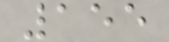155
